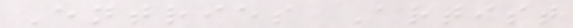Entries Artist
